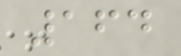164
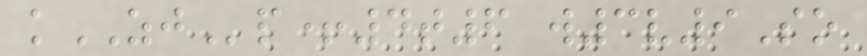kZJp+4t6 w3v9So
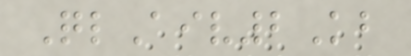QlAiv2Kb
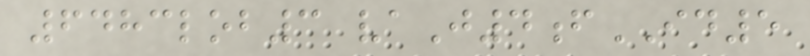6483lob3 vaJ4fID5
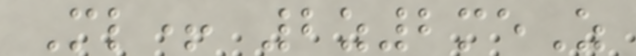Ml+ 2z2meZ
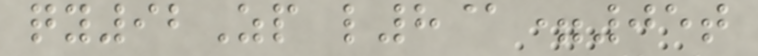qy92Zp l8@=05t
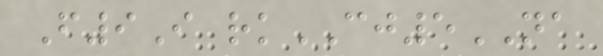F9I rkCJ5NA
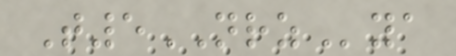T5NRZya
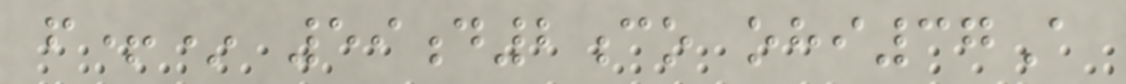f+* 59d2co ohi37A
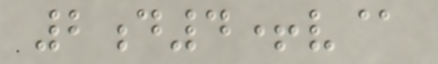2d4+v@
